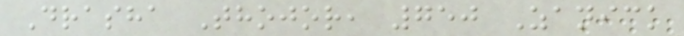Drasha Thojor, 750 Zanick
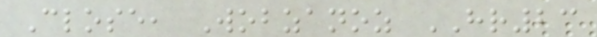Close, Wobzanoz HR23
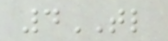4TL
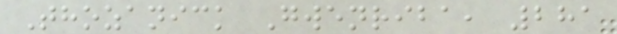Thozanick Gwenriba, 281
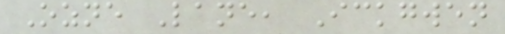Ozne Lane, Ickgwen
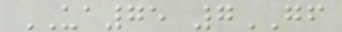UA75 7GF
